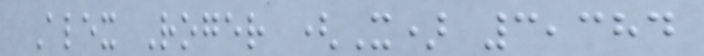Alex Roger (X) 3,384
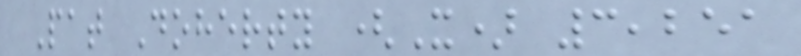Pat Doherty (X) 3,251
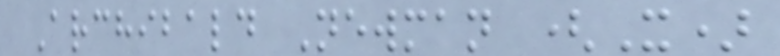Archibald Newman (X)
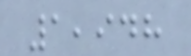1,948
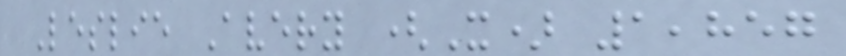Leslie Avery (X) 1,857
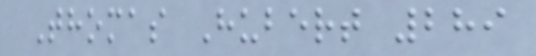Thomas Hubert 289
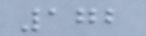172
